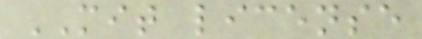MIT license
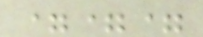===
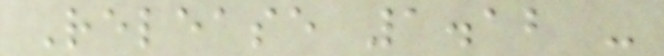Release 1.12 -
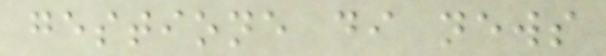gestione di news
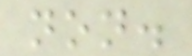non.
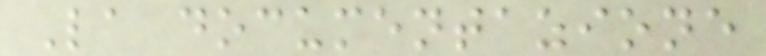La documentazione
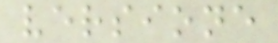versione
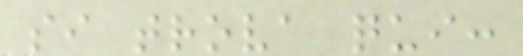si trova qui:
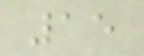15
